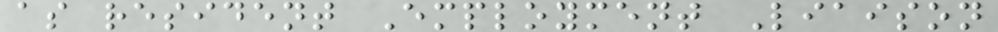as resident Employment Liaison
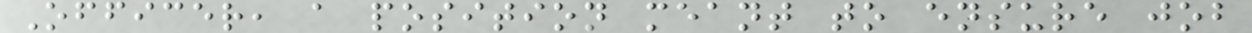Officer, a position meant to ensure job
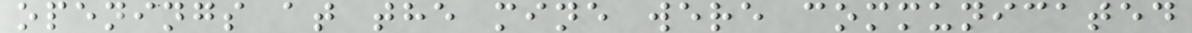openings at the mine were communicated
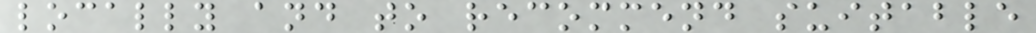locally and to recommend suitable
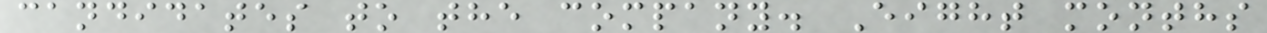candidates to the company. Eight months
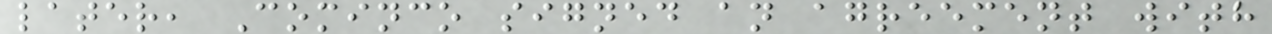later, Cominco signed an agreement with
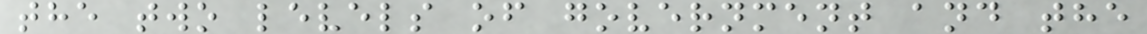the two levels of government and the
